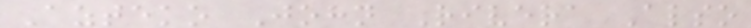Azteko John Rivera Also
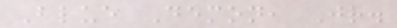Blue Demon, Jr.
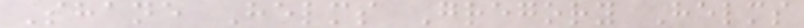Shane Helms Gregory Helms
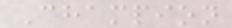Champion
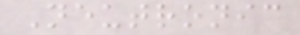Neutronic
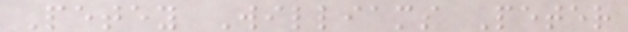Petey Williams Peter
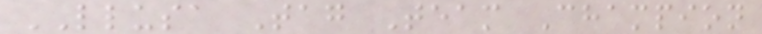LLUSA Tag Team Champion
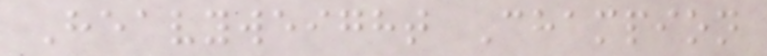Heavyweight Champion
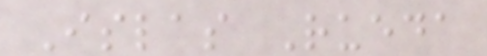Islas Rueda
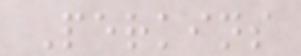Perkins
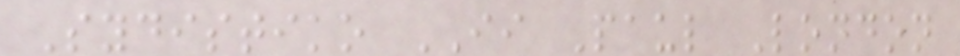Sydistiko II Paul London
